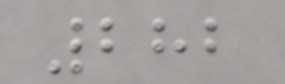282
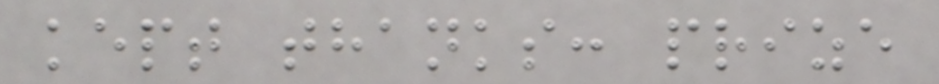kept thanks: prize
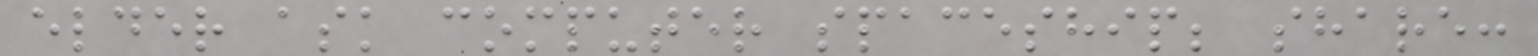elder ask computer spaceship; share:
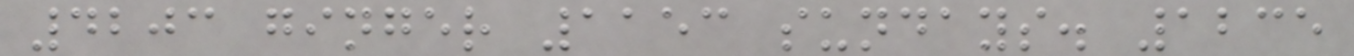4203 ginger 1153 sundays. 1235
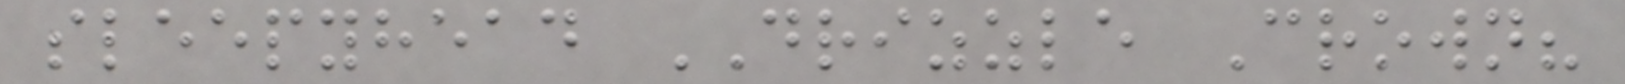sleepyhead DRIZZLE Crown?
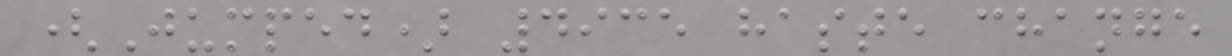(Jumped) 4935 haste change
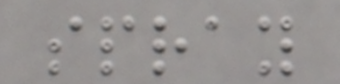spray
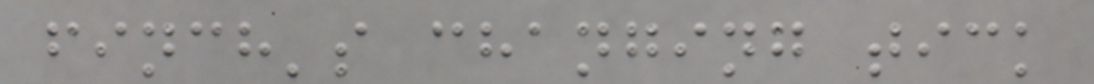finch's changing tick
